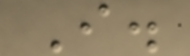I.
